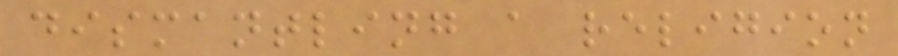dismantling a religion
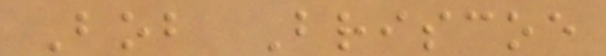Bob Briscoe
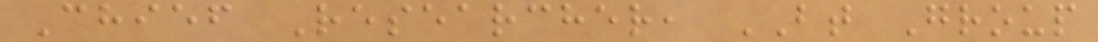Chief Researcher, BT Group
